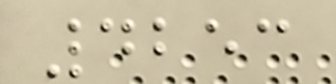4253
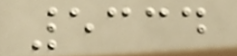5334
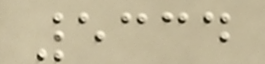5334
